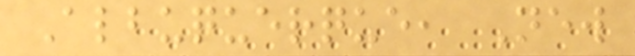Albuquerque, New
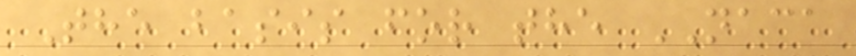The basis for the NACA
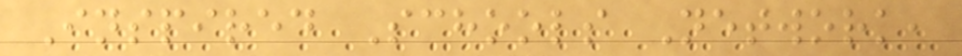Inspired Schools Network,
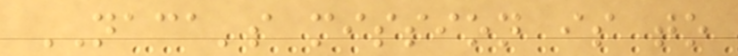NACA's mission is to
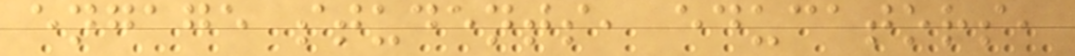engage students, educators,
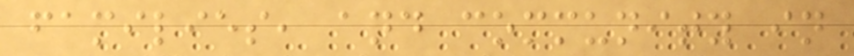families, and community in
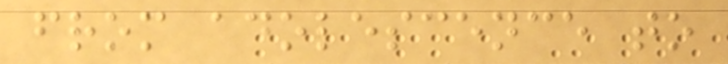from adolescence to
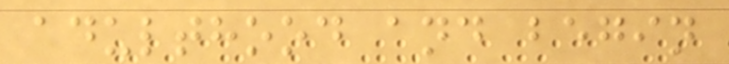adulthood and begin
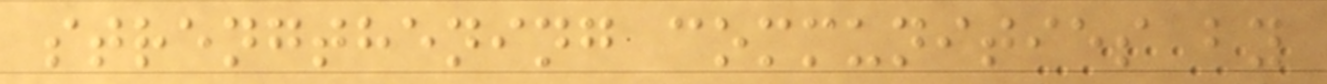strengthening communities by
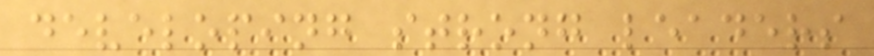developing strong leaders
